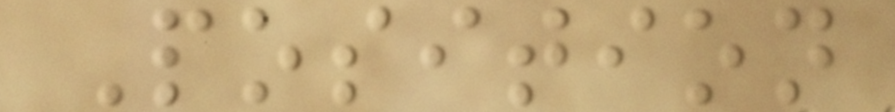Position
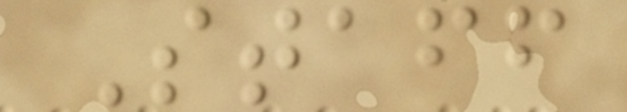Staff
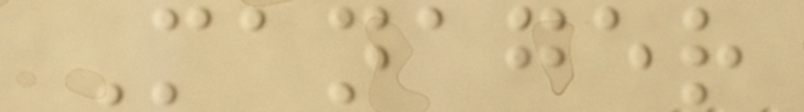Manager
